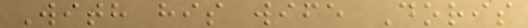With his wife Doris
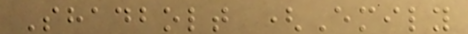Shadbolt (Emily
